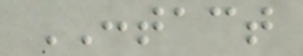CONTACT
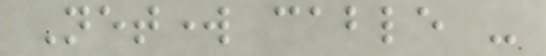Network cable -
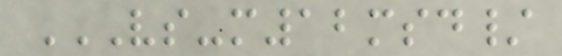VS-M12MSD/
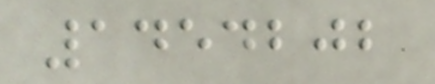1454202
